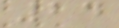24
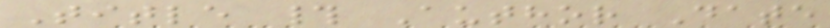Title # Author Date
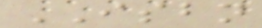ISBN
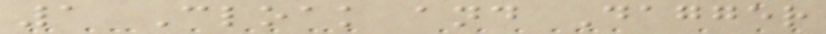1 Cloak and Dagger
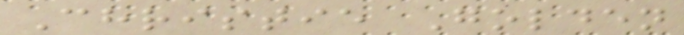Christie Golden
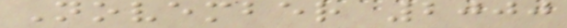November 2000
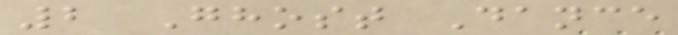2 Ghost Dance
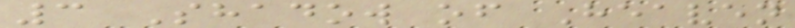3 Shadow of Heaven
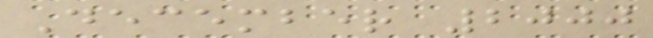December 2000
